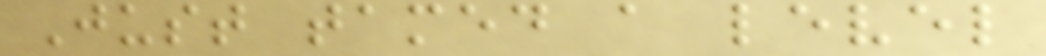Just tamed a level
